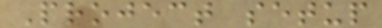Project setup
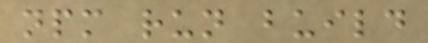npm run build
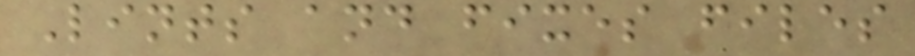Lints and fixes files
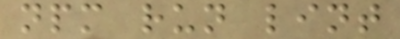npm run lint
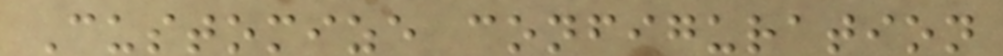Customize configuration
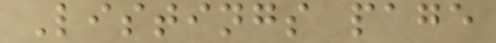Listings page
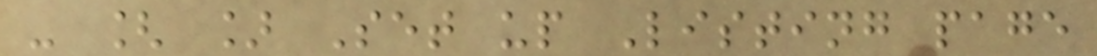- [ ] Set up Listing page
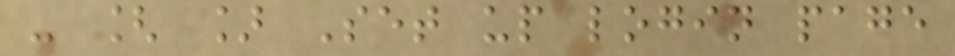- [ ] Set up login page
